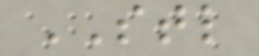STL
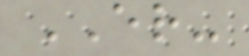ER-
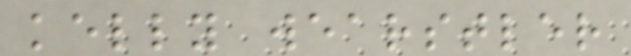kelly wearstler
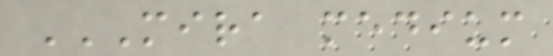MIRA MEDIUM
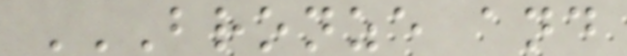BRONZE AND
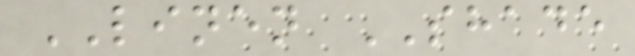LINEN SHADE
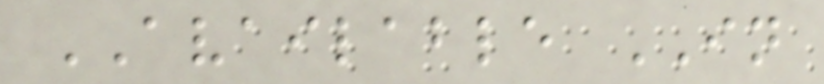AVAILABLE IN
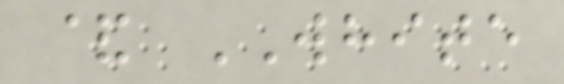& WHITE
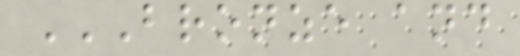BRONZE AND
